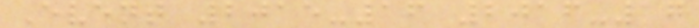Event 2015-16 2016-17
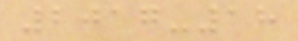2017-18
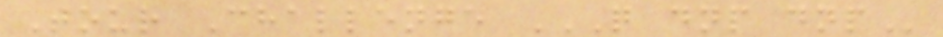Tour Challenge Q DNP DNP
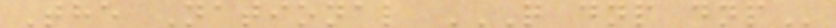The National Q DNP DNP
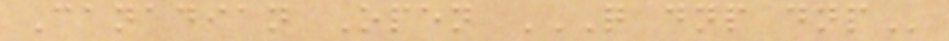Canadian Open Q DNP DNP
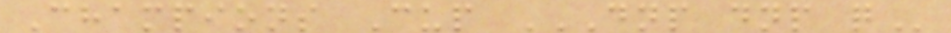Champions Cup DNP DNP Q
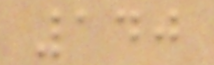140
